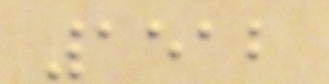1512
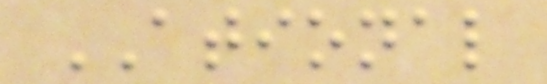ATIONAL
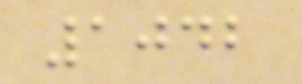1042
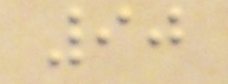90
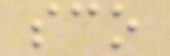sco
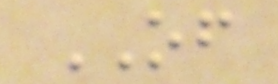OF
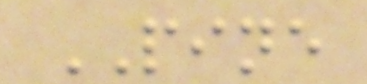PINE
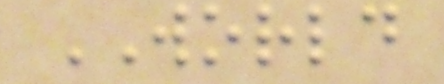WORLD
